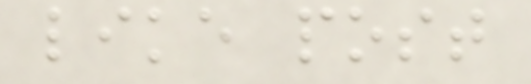like post
